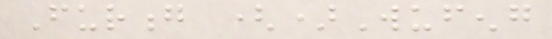Furong ()Wufeng
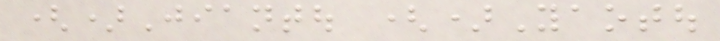()Jiantou ()Yaotou
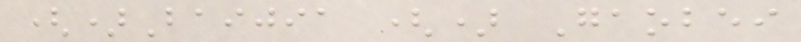()Baijia () Gaobei
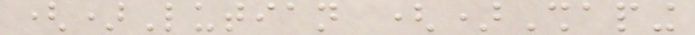()Lutian ()Shaping
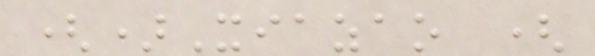()Xiazao (
